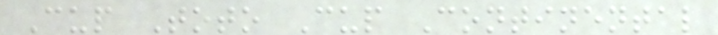Cup Toto Cup Continental
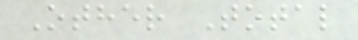Other Total
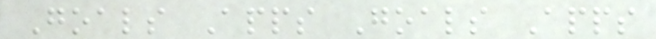Goals Apps Goals Apps
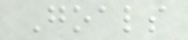Goals
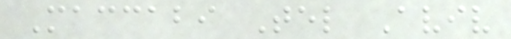Maccabi Tel Aviv
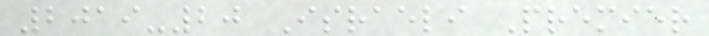2019-20 Israeli Premier
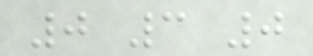0 3 0
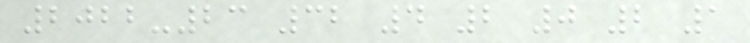2022-23 32 4 2 0 2 1
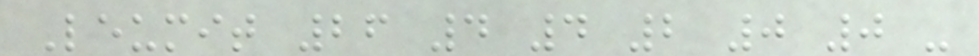Leumit 26 4 4 2 0 0 -
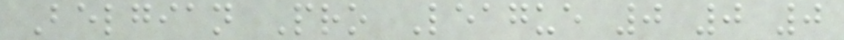Belgian Pro League 0 0 0
